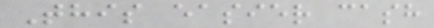This easier cash
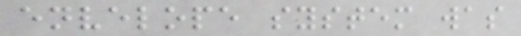envelope system was
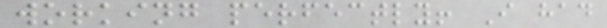working perfectly! I had
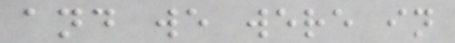and we were in
